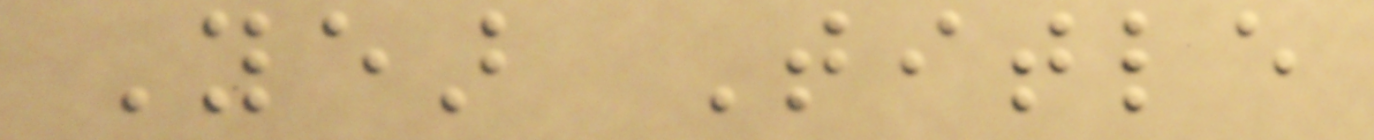Year Title
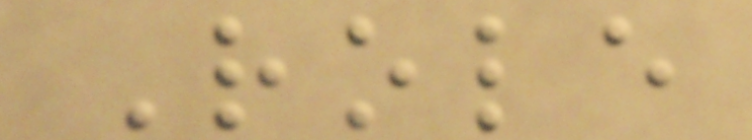Role
